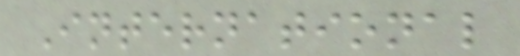International
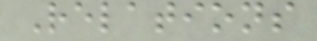Relations
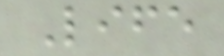Life
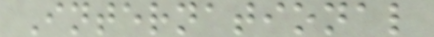International
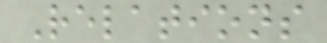Relations
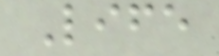Life
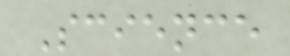Science
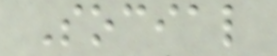Social
